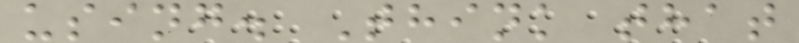using. Think that
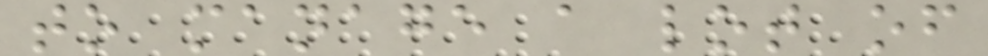to manage a lot of
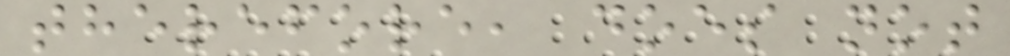therefore, does not
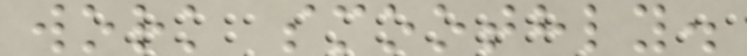work smoothly.
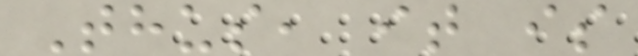Thus, it is
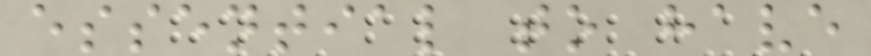essential to have
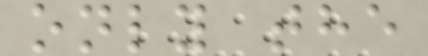only the
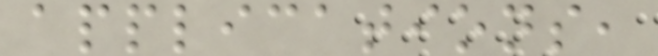applications,
